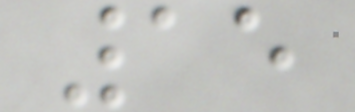15
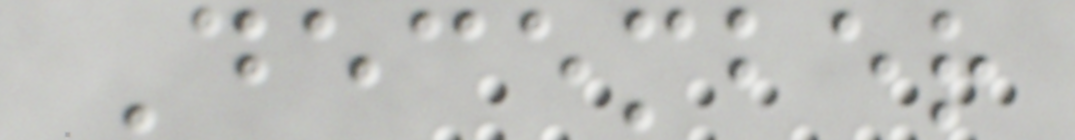December
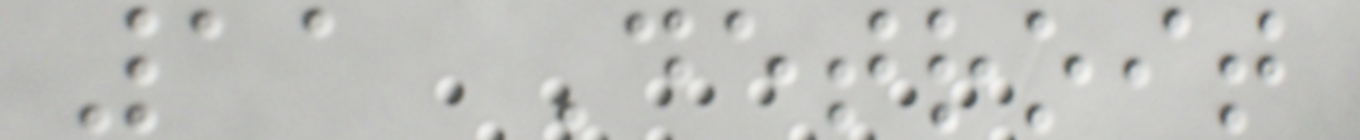11 Detroit
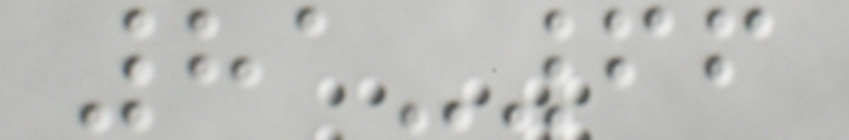81-66
